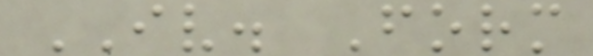IV. Form
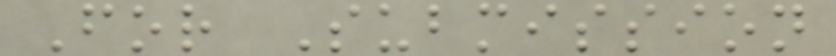For Submission
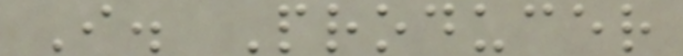I. Producer
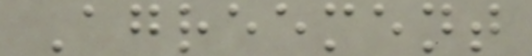Agreement
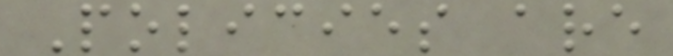Policies are
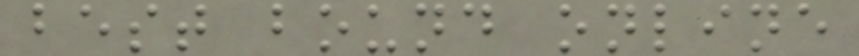best bound online
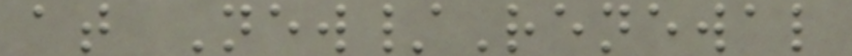at New/Renewal
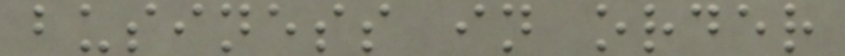business in order
